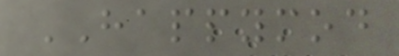HAPPYMOD
